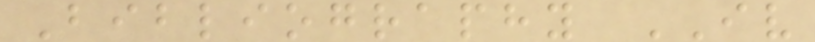Bibliography IV
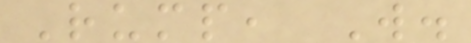Rump, W.
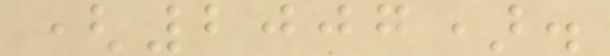(2007).
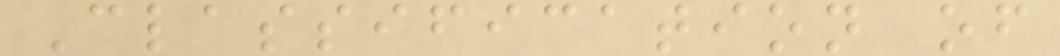Classification of
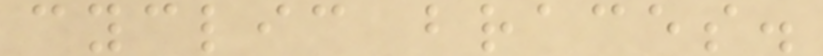cyclic braces.
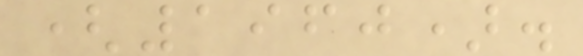(1960).
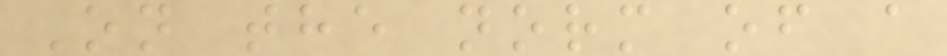On the norm of a
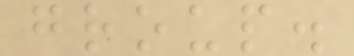group.
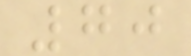70
